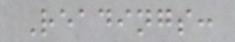Readings:
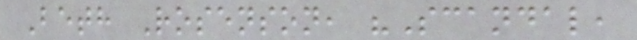Beth Rosenson, "Scandal,
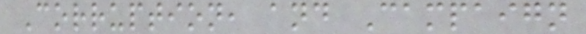Corruption, and Campaign
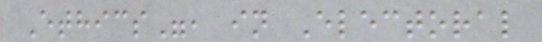Ethics", in Electoral
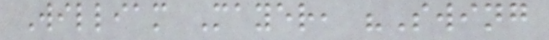William Mayer, "Swing
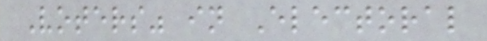Voters" in Electoral
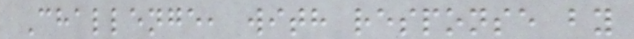Challenge, with response by
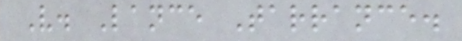V. Lance Tarrance.
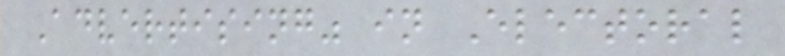Advertising" in Electoral
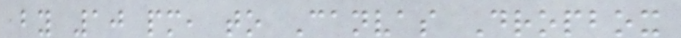by 10 pm, to Canvas Dropbox
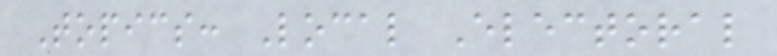Topics: Local Electoral
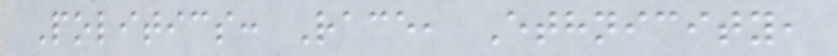Politics: Race, Ethnicity,
